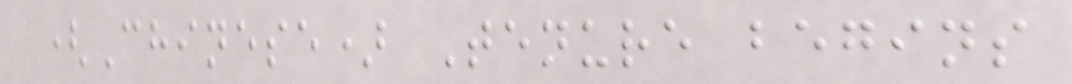(Chinese) Tenure begins
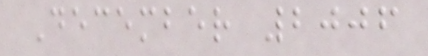December 2006
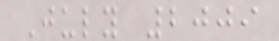July 2009
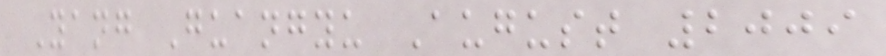Yang Guangyu August 2009
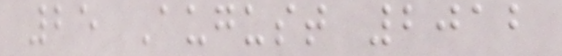25 August 2012
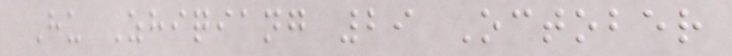Hu Zhiqiang 29 October
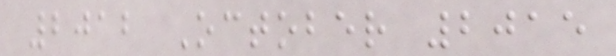2012 October 2015
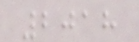2018
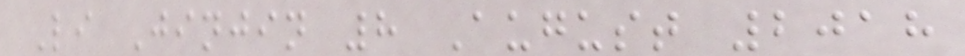Li Jinjin 8 August 2018
